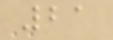21
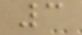3
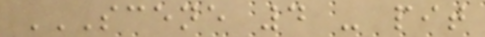SCENE 4 - PIT
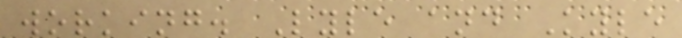working. Lyle and Kyle
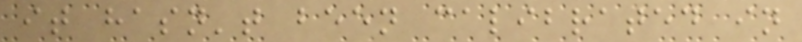it hasn't been calibrated in
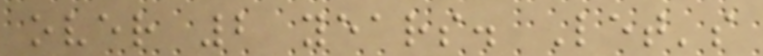over 2 years. Let's
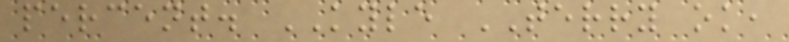percent. KYLE TERRY ok,
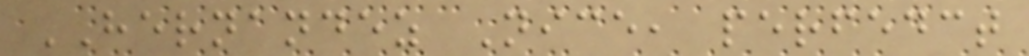HERNANDEZ Nice, perfedct
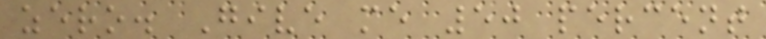zero. Give me 50 percent
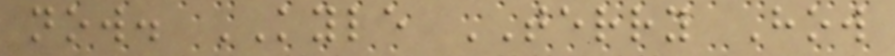now. KYLE TERRY How
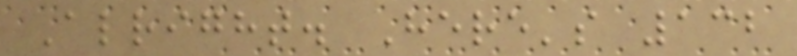Alright. Here's 132
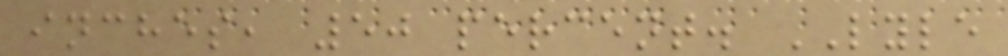inches, 50 percent. LYLE
